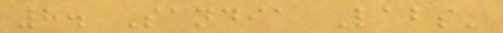8. Sandia Labs'
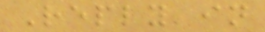Reply in
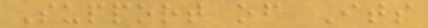Support of Its
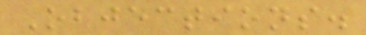Objections.
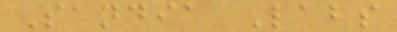Sandia Labs
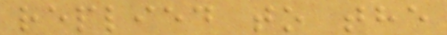replied to the
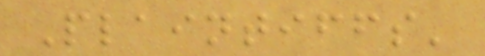Plaintiffs'
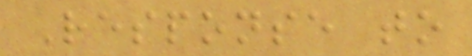Response to
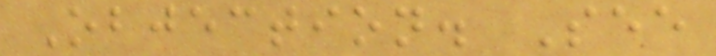Objection. See
